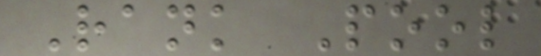Rank Pool
